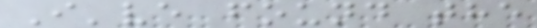I've found the
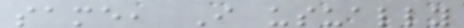same, I usually
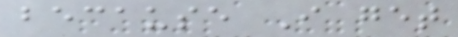because I get
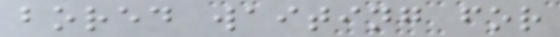bored waiting for
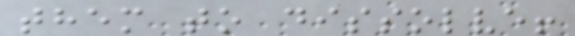them to dissolve!
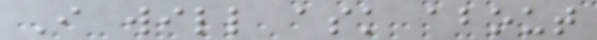I will ask about
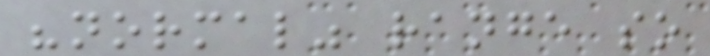"normal" range so
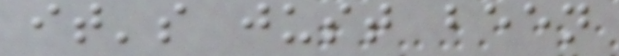it's just been
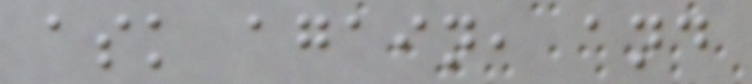ask again, and
